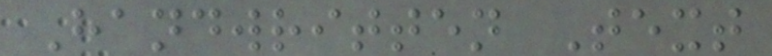Handwritten Text
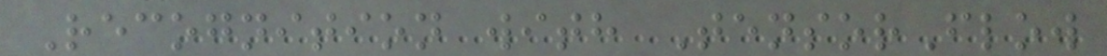Recognition with TensorFlow
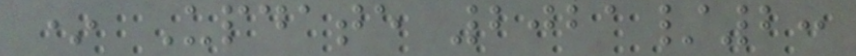* Update 2021/2:
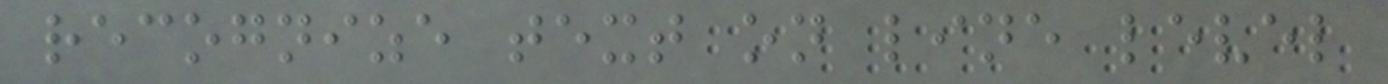recognize text on line level
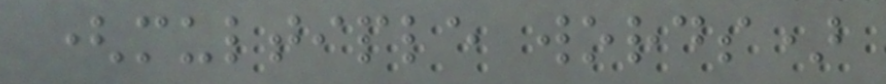(multiple words)
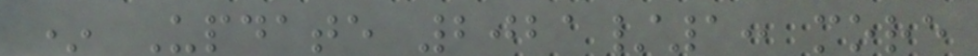* Update 2021/1: more
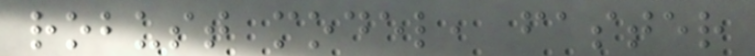robust model, faster
